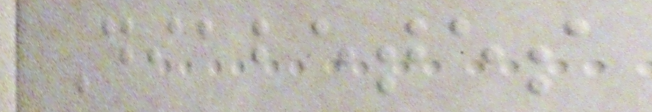Diabetes
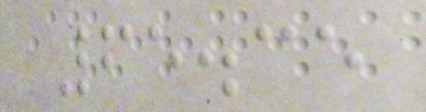65.35
